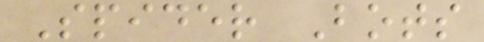Spider Bots
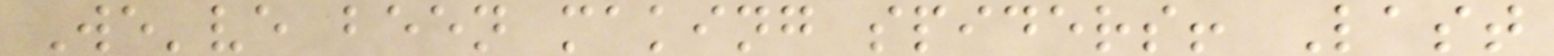We've been making spiders! Last
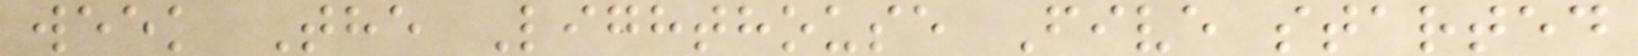week The Lighthouse Five started
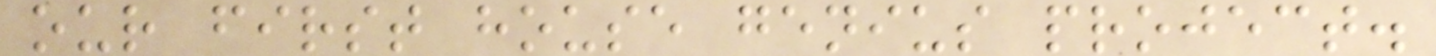our first house genius project.
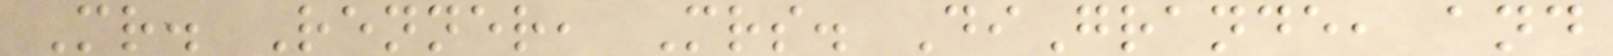Mr. Renner, Mrs. DiGrande, and
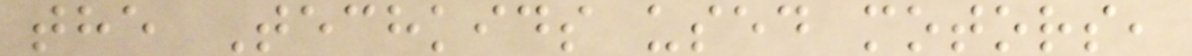the Techkids used motors,
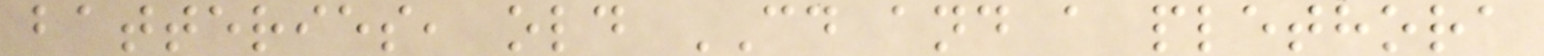batteries, old CD and a plethora
